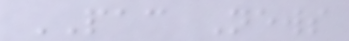PAC News
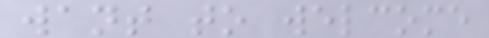want to welcome
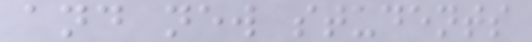and new students
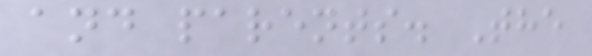and parents. The
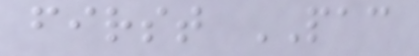first PAC
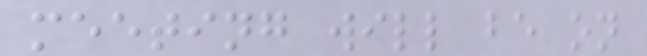meeting will be on
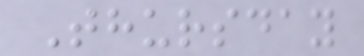Thursday
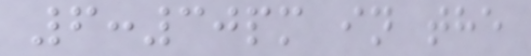6:30pm in the
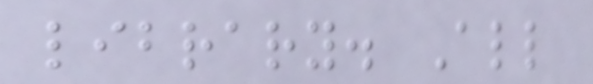library. All
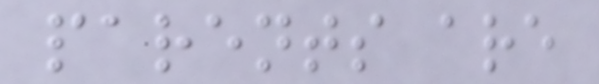parents are
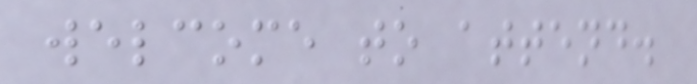welcome to attend.
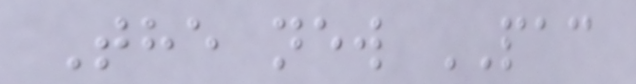The new PAC
